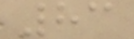83
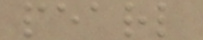pearl
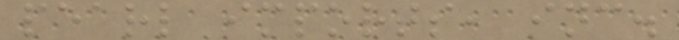pearl imports, inc.
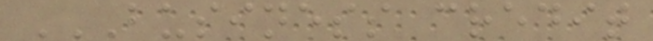BUSINESS CREDIT
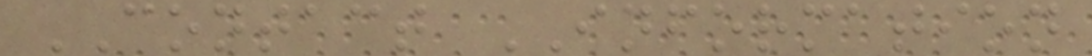CONTACT INFORMATION
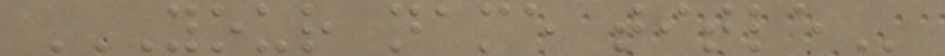YOUR NAME TITLE
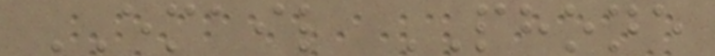EMAIL PHONE
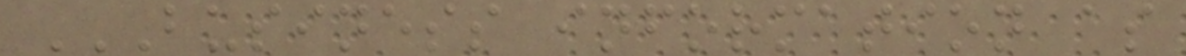BUSINESS INFORMATION AS
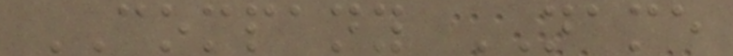COMPANY NAME
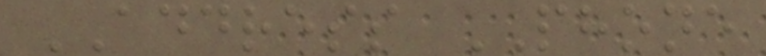ADDRESS PHONE
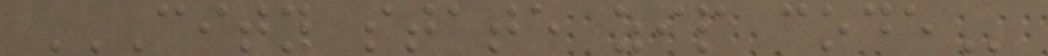CITY STATE ZIP CODE
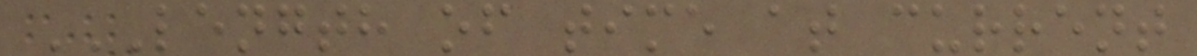LENGTH OF TIME AT CURRENT
